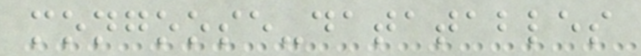mongoose-datatables
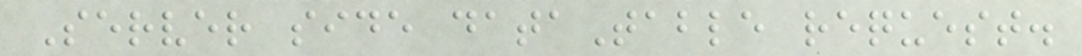Server side dataTable request.
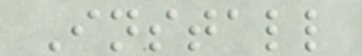Install
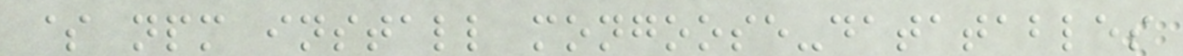$ npm install mongoose-datatables
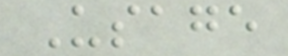Usage
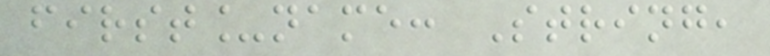first_name: String,
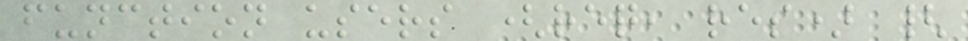function users (req, res) {
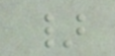}
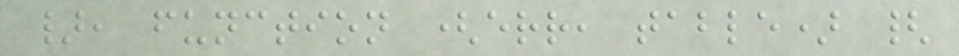}, function (err, table) {
